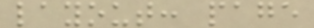layout: page
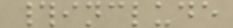#include
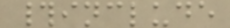#include
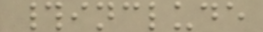#include
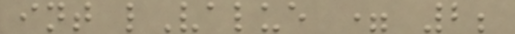int lValue = 2;
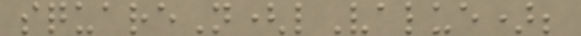squareN(lValue);
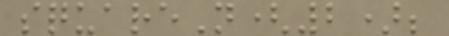squareN(2);
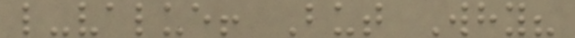l-value! But Why?
